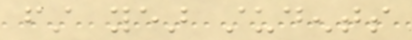first year students
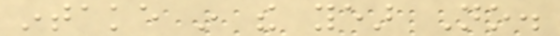intake in the year No.
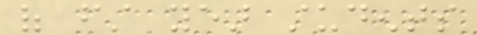of first year students
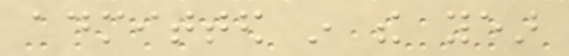admitted in the year
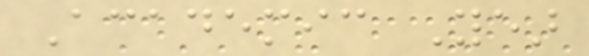Academic Year
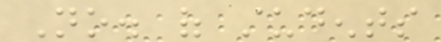No. of students
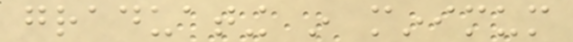graduating in minimum
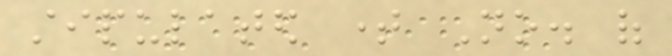stipulated time No. of
